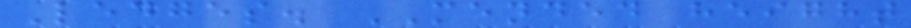Ledges. MENDED height
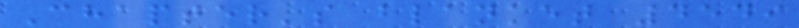Chapter's blanket 4549
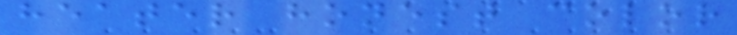heater honest color
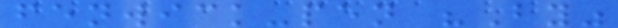fenwick-pen "By"
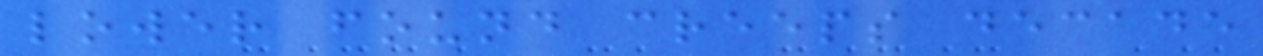lower found creeps decade
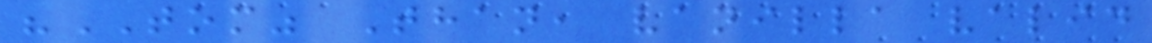"TOM" Than, vanilla valid
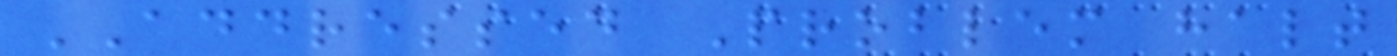ADDRESSED Problem halt
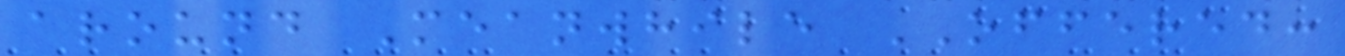around Meanwhile OFFERED:
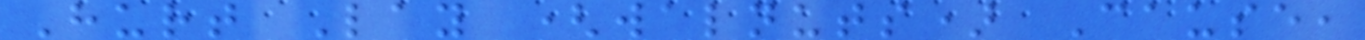Hurt Lay (walnuts) Cause,
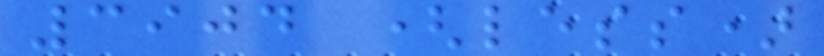3904 (less)
